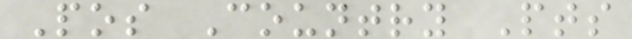Pos Country Pts
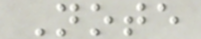Note
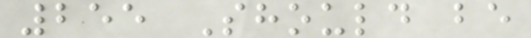255 Should be
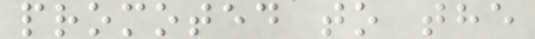promoted to the
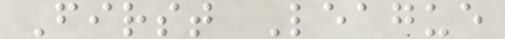First League
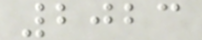2023
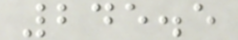245.5
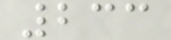233
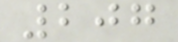207
